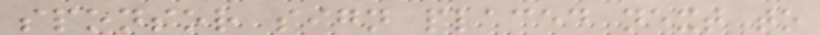sponsor sign placed next to
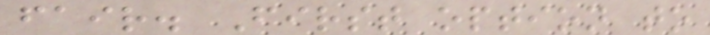fair. First option to
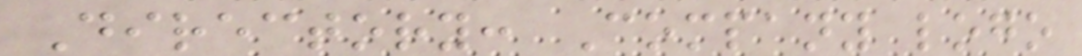Directory: Company logo
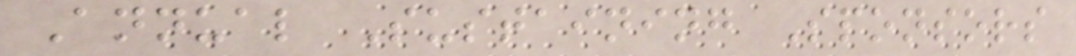Annual Sustaining Sponsors
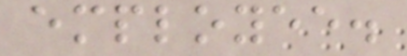employee.
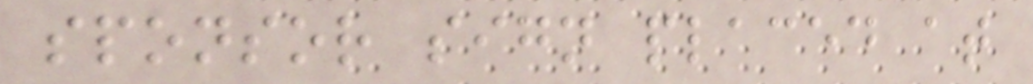sponsor sign placed at
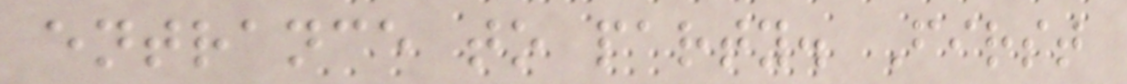entrance to party. First
